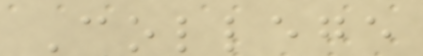College
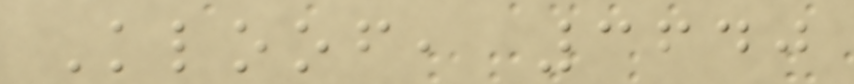Kloof, 3640
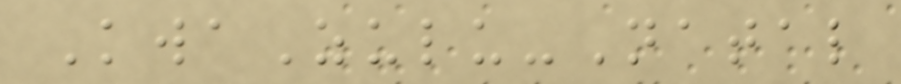KwaZulu-Natal
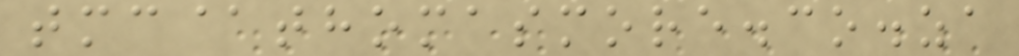tmc@thomasmore.co.za
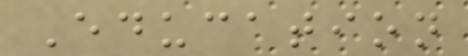Education
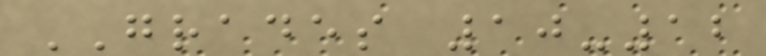GRADES 10-12
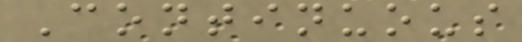Continuous
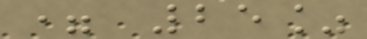= 25%
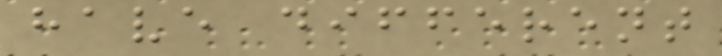have different
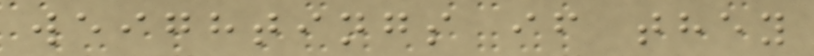weightings if they
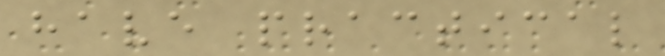have practical
